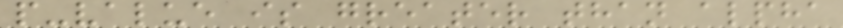p-value is greater than alpha
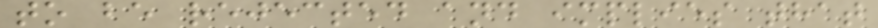to be rejected and implies that
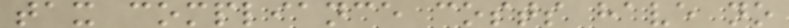tax compliance costs have no
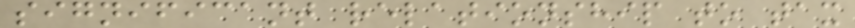significant relationship to tax
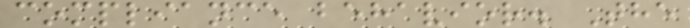compliance behavior. The
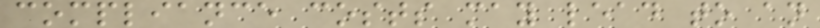compliance costs may lead to an
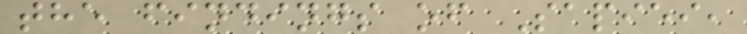the findings of Sapiei,
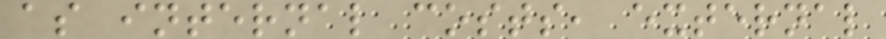as internal costs, external
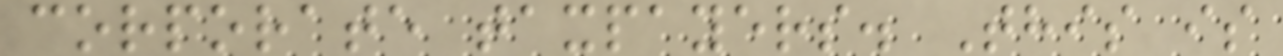corporate taxpayers. This is
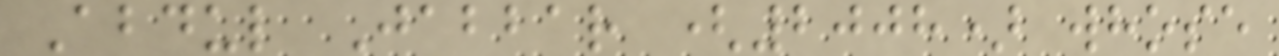Abdul Jabbar (2008) whose
